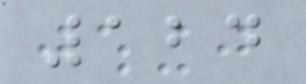124
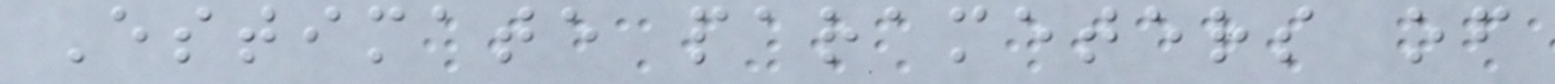Estimate parameters of
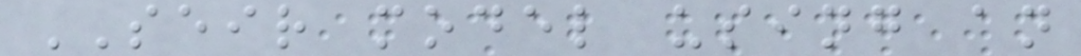SEIR model using an
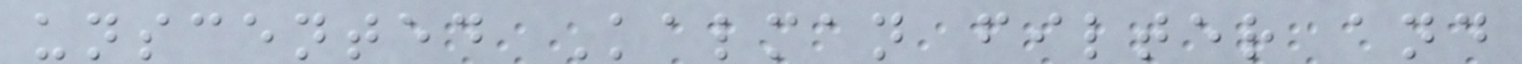unscented Kalman filter and
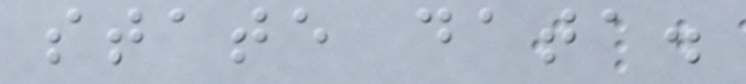state data.
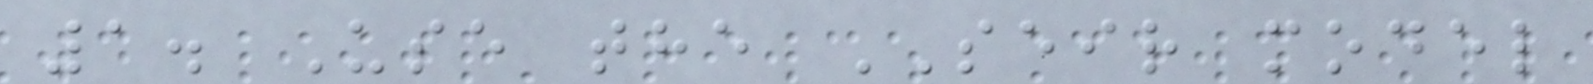1. Use the SEIR model
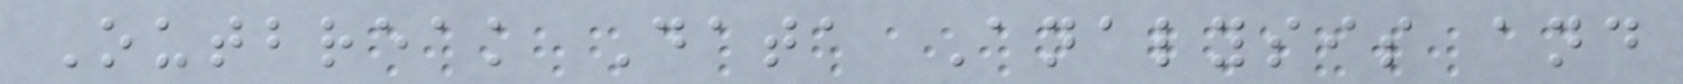Outbreak Data Analysis and
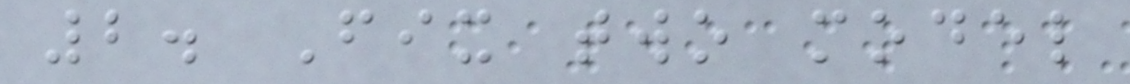2. Fix two model
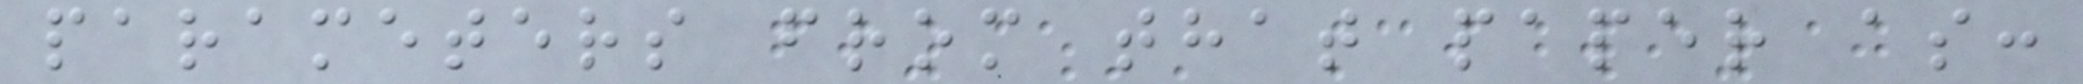parameters from that paper as:
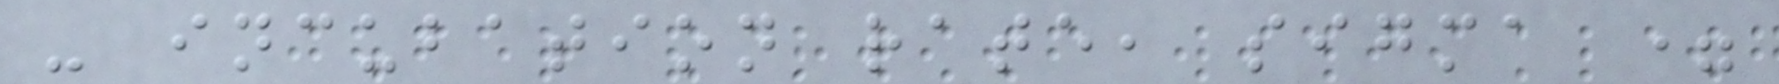- incubation rate, sigma =
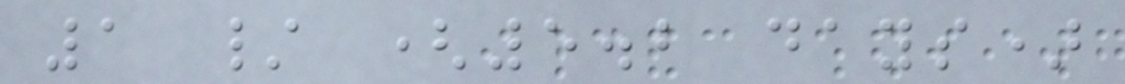1 / (5.2 days)
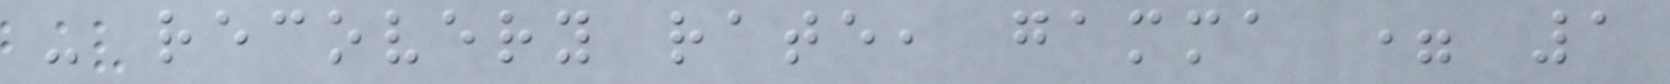- recovery rate, gamma = 1
